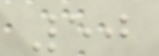50
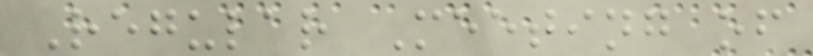Regular Meeting of
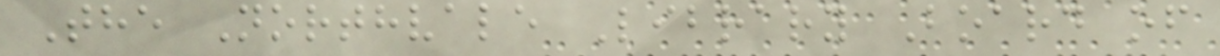The Northvale Library Board of
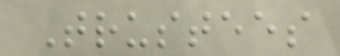Trustees
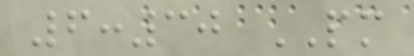6:30 PM
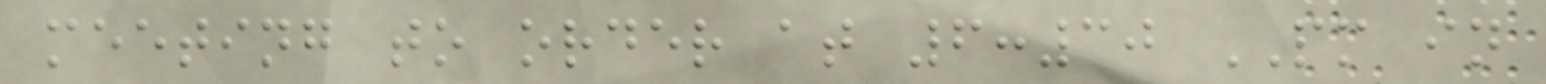meeting to order at 6:30 PM in
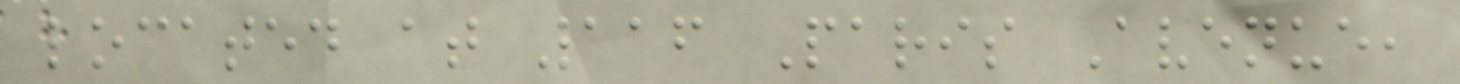located at 116 Paris Avenue,
